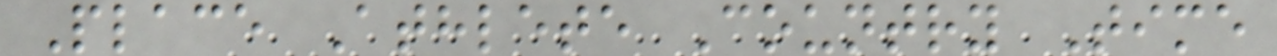Place Athlete Country Time
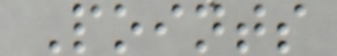Points
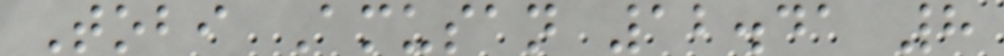Tobi Amusan 12.41 8
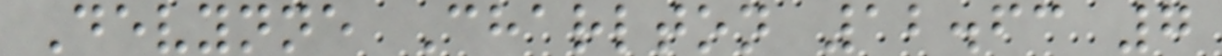Devynne Charlton 12.63 7
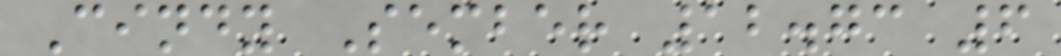Cindy Sember 12.73 6
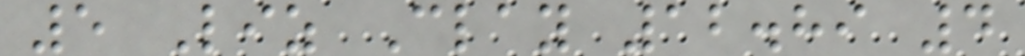5 Liz Clay 12.89 4
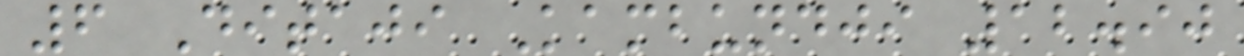6 Ditaji Kambundji 12.90
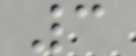3
